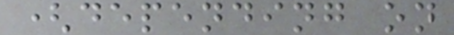(depending on
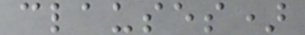clauses)
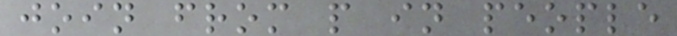join from p in people
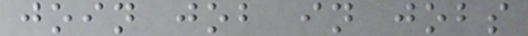join job in jobs
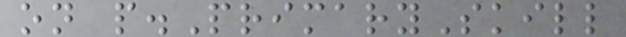on p.PrimarySkill
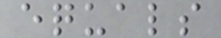equals
